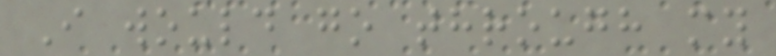I would go through my
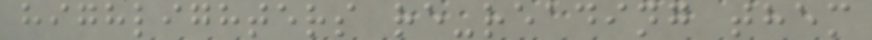highlighters re-reading them
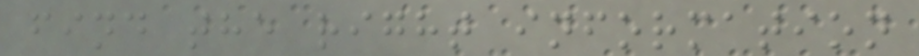find the right information
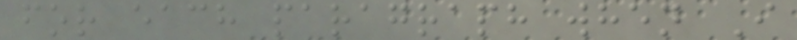for each paragraph when I
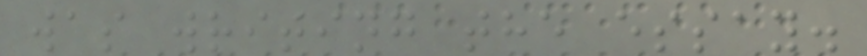was writing the essay.
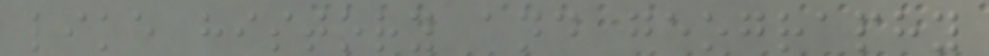like history and geography
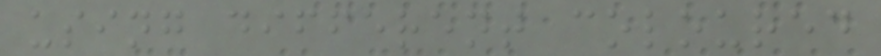using different coloured
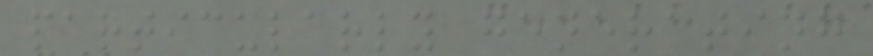particularly generating
